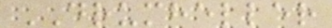DRUMHELLER
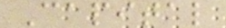Capital
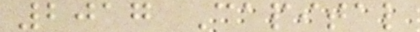2017 Capital
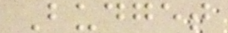Budget
